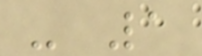- 1
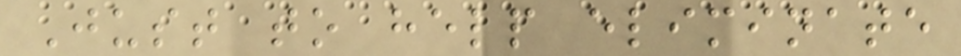Just to help eliminate
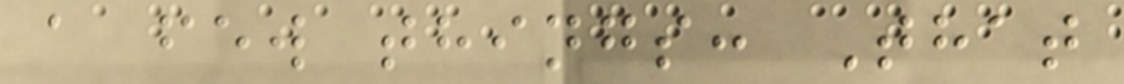a few things: That
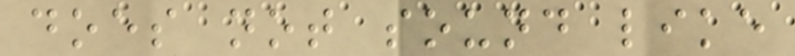does not sound like
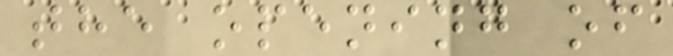the opening of
